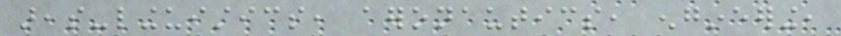areas-linguistics, aeronautics, engineering,
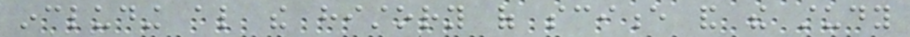including also the history of science and the study
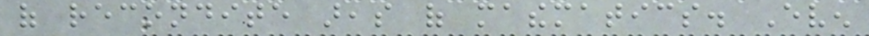of recondite areas of mathematics. Even
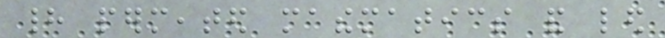had permeated mathematics and led
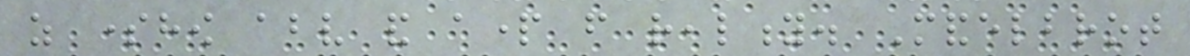as somehow above and apart from reality. Mandelbrot
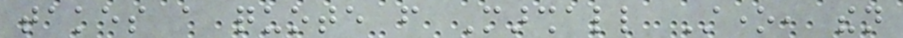takes a quote from Marshall Stone, then
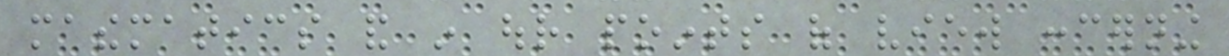mathematics and in our points of view concerning
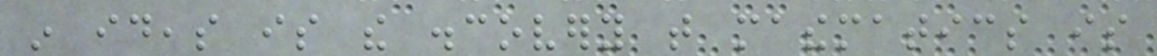in ideas is the discovery that mathematics is
